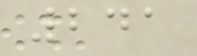241
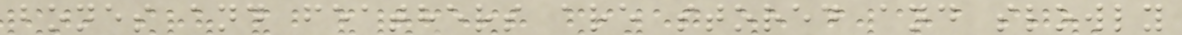bones and feathers are stored and slowly
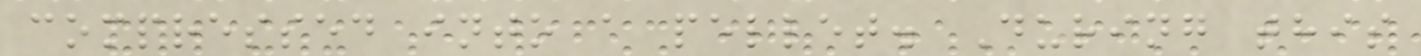compressed into a pellet. During this
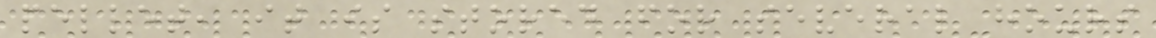pellet, it is stored for several hours
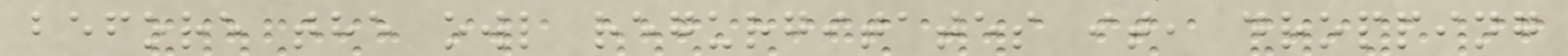before the owl regurgitates it, dropping
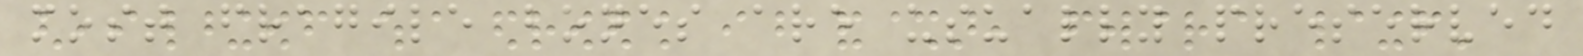most fragile bones are usually preserved
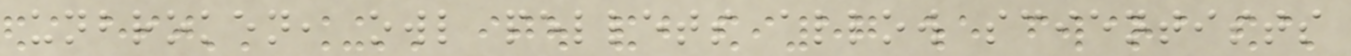unbroken, owl pellets allow scientists
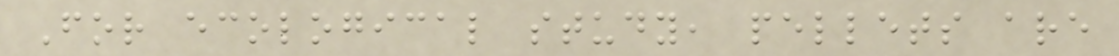For ecological study, pellets are
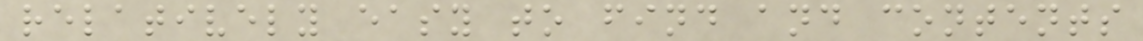relatively easy to find and contents
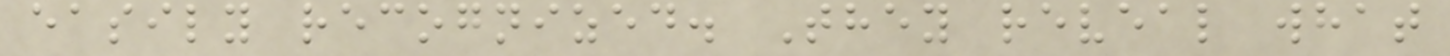easily recognized. They reveal what
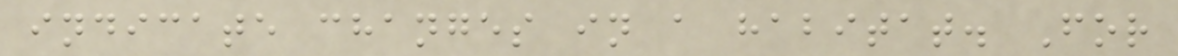indicate changes in a habitat. For
